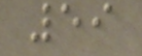59
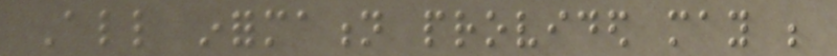All information provided may be
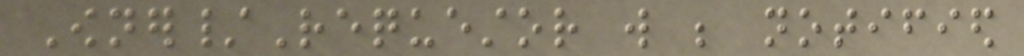Owner/Requestor will be notified
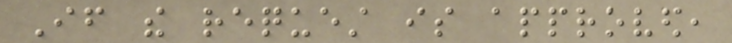If the request is approved,
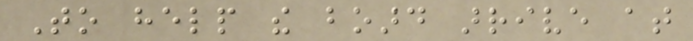To help the board arrive at
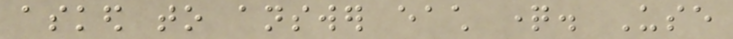asked to answer each question. Use
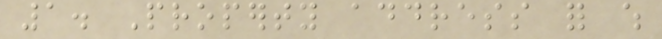1. Property address for which
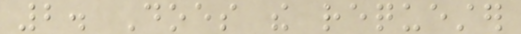2. Does the requester
